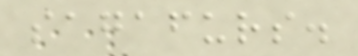sagafurs.
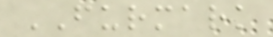FURMARK
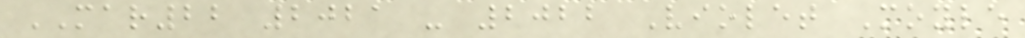MAR22 2021 - 2022 Violet Moyle
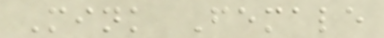Mink Female
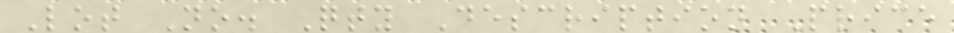Lot No. Qty Description Price
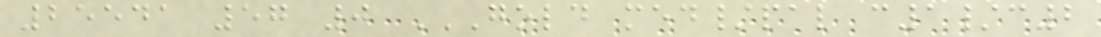25541 57 0 GOLD MED/PAL C1/C2
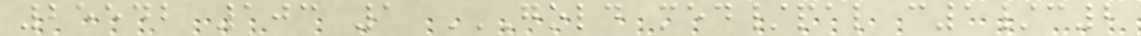25542 103 1 GOLD MED/PAL C1/C2
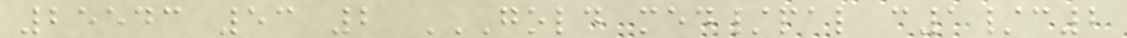25543 53 2 GOLD MED/PAL C1/C2
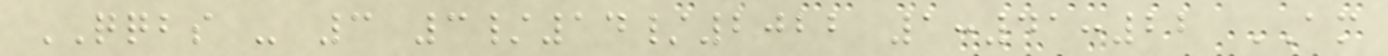QQBS - 3 3/14/2022 1:41:22 AM
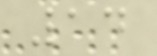14
